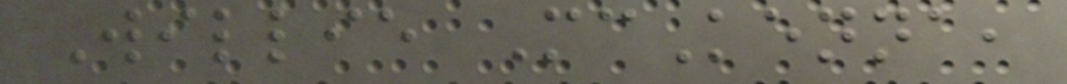Willie McKenna,
